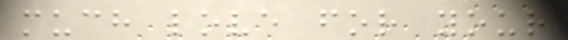much love for your
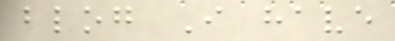blog I have
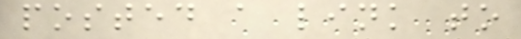posted a link to
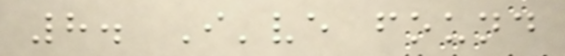8. I've found
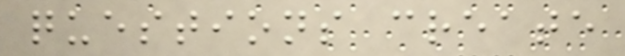questions create
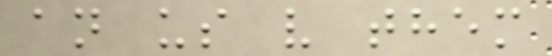an us v them
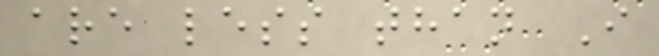are less than I
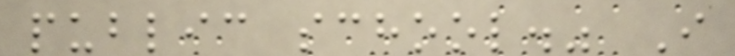public school." I
